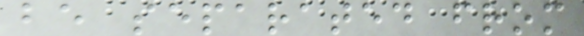be separated from
